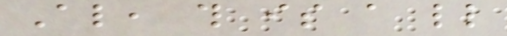Also, this is a little
